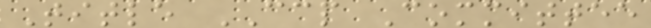Title CCP Committee
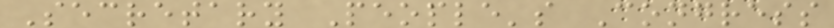Secretary People's Congress
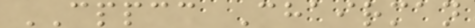CPPCC Chairman
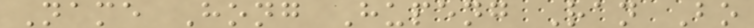Name Hong Hupeng Ran Bo
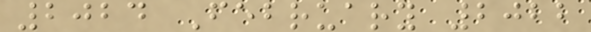2024 February 2022
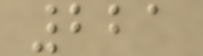221
